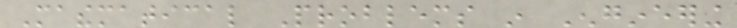Mathematical Problems in Engineering
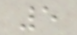5
